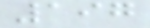197
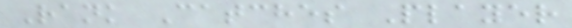Rank Catches Player
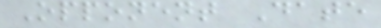Opponent Date
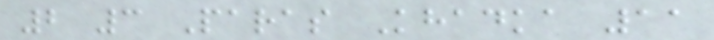2 3 Paras Khadka 11
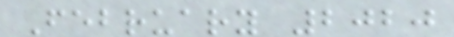February 2020
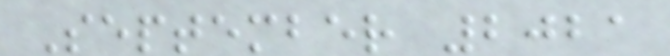September 2021
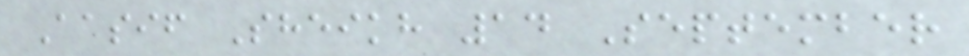Aasif Sheikh 14 September
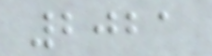2021
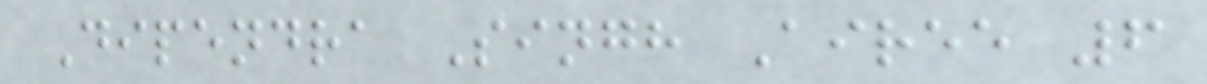Dipendra Singh Airee 6
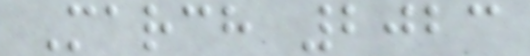March 2023
